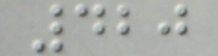420
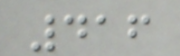416
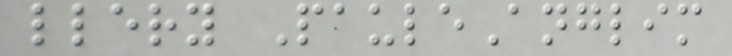llery PauleAnglim
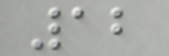12
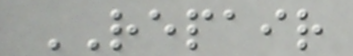REPAIR
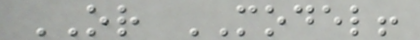OR MODEL!
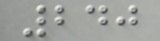240
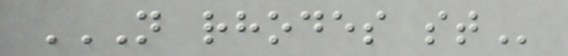N RHODES ST
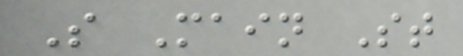S Main St
